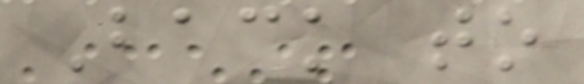Back to
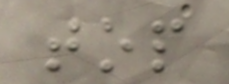top
